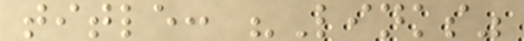title: "Links"
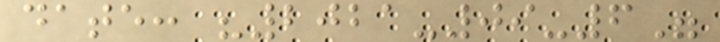date: "2021-09-6"
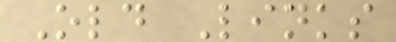Old Links
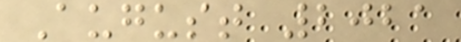August 2021
